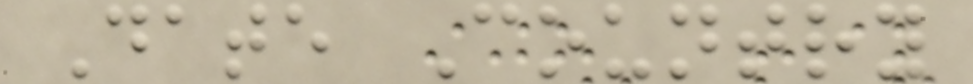Date Country
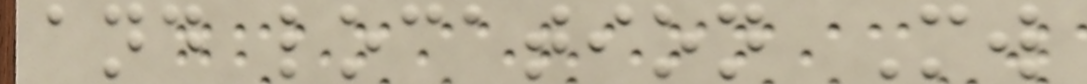and location Mw
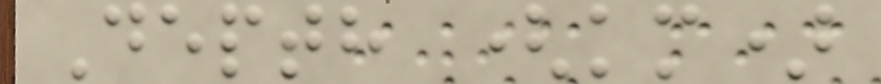Depth (km)
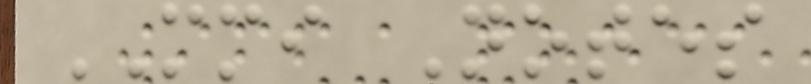MMI Notes
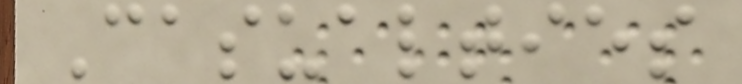Casualties
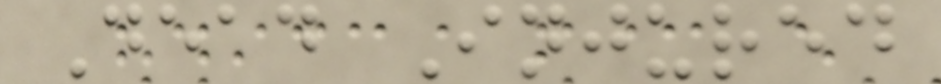Dead Injured
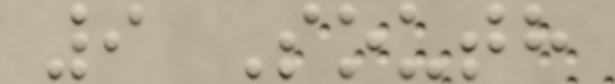9 South
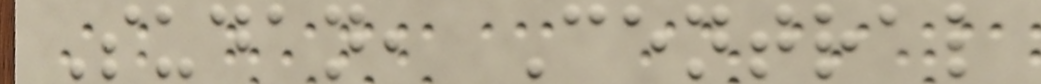Sudan, Central
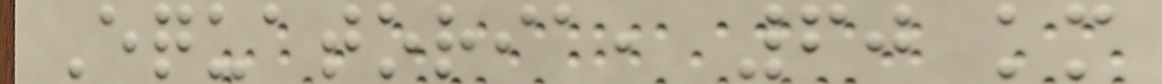Equatoria, 60 km
